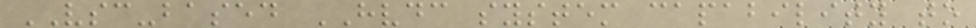VSC-based HVDC system capability to
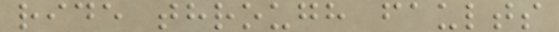ride through faults
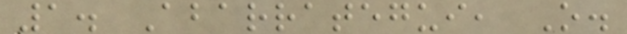1. Abarrategui, O.
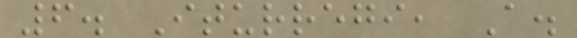6. Iturregi, A.
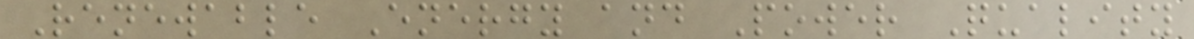Renewable Energy and Power Quality
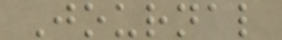Journal
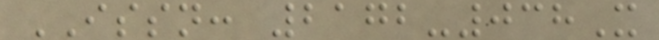ISSN: 2172-038X
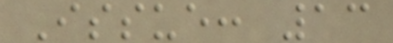Issue: 13
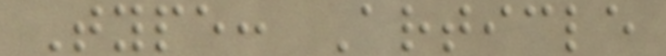Type: Article
